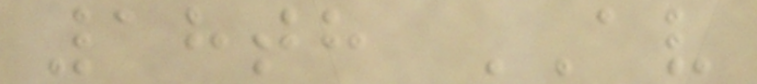18th AV
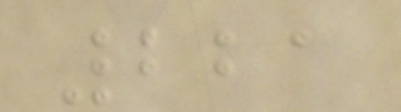221
